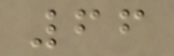66
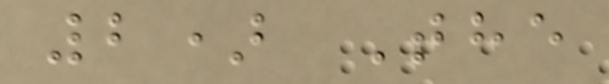2) The
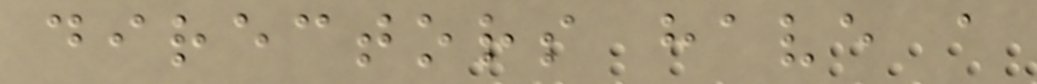directors have a
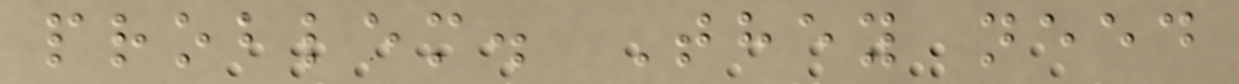problem. They need
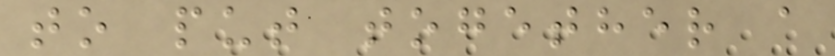to put together a
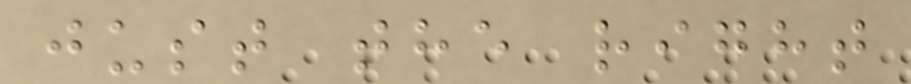just the right
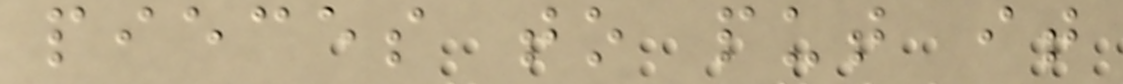pieces to put it
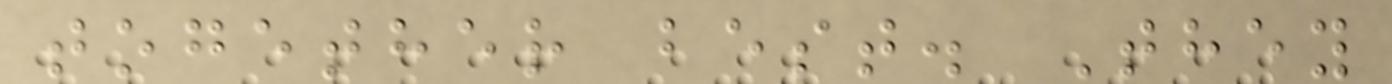together best. They
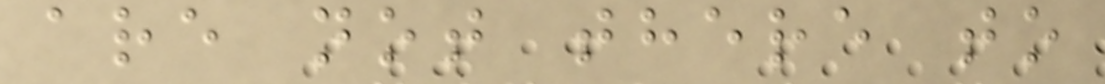are not there to
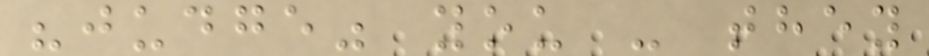"judge" you - they
